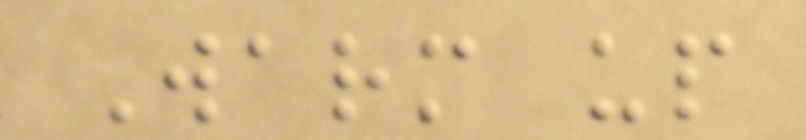Warm up
